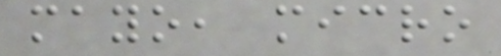mayo, micro
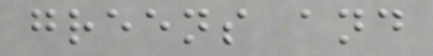greens and
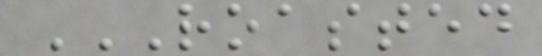ROASTED
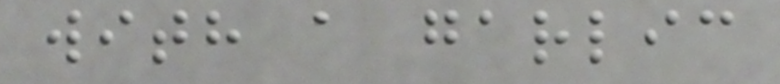with a garlic
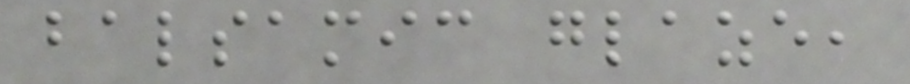balsamic glaze,
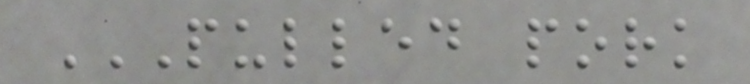PULLED PORK
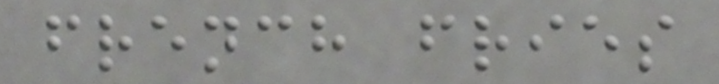french fries
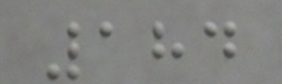184
